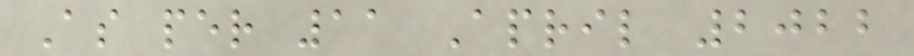As per 11 April 2022
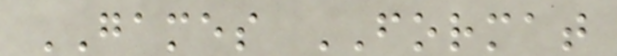GAMES FORMAT
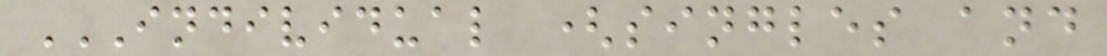INDIVIDUAL (SINGLES AND
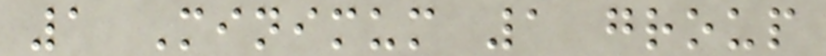1 Minimum 1 group
